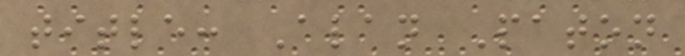title: Alan Paton
